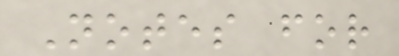Notes for
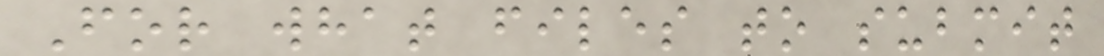For what files to submit
